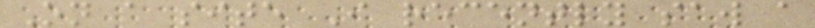On a site I recently saw a
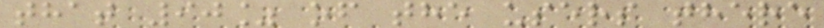that 90% of the users there
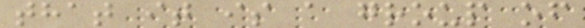that it is a group of
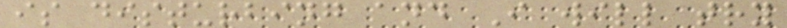is disturbing and I will try
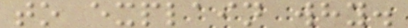to explain why.
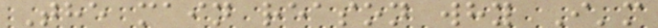The main reason why I'm
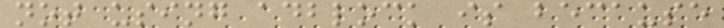not using adblock is because
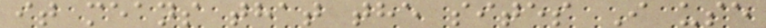it means that the sites I use
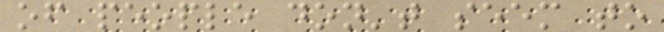of people don't seem to
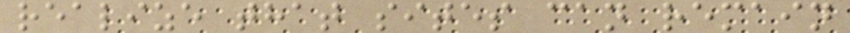realize that sites can remain
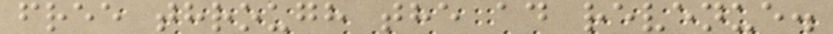free through the ad revenue.
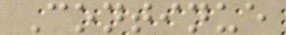Continue
